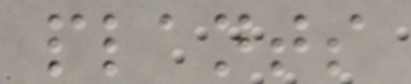plants
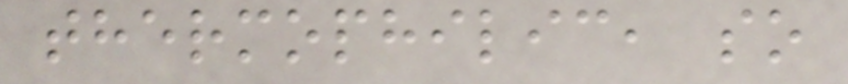thermophilic, so
